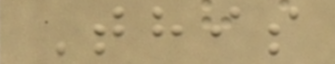This
